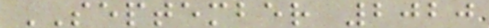SEPTEMBER 2020
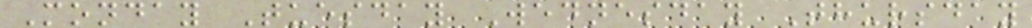Monday Tuesday Wednesday Thursday
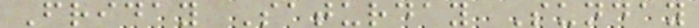Friday Saturday Sunday
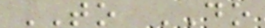TO DO
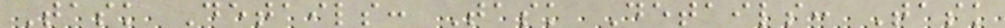Task Details: Task Details: Task
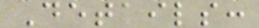Details:
